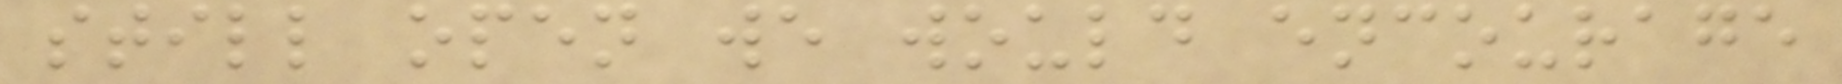still open we would encourage
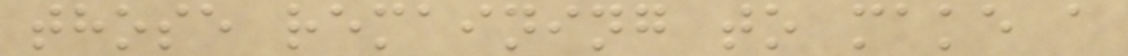those remaining to make a
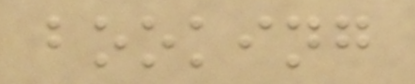booking
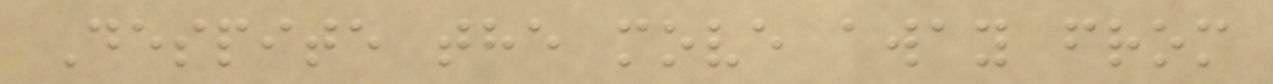Despite the move away from
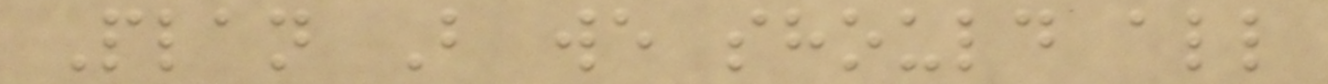Plan B we should all
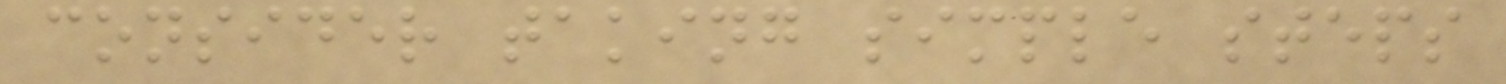consider taking simple steps
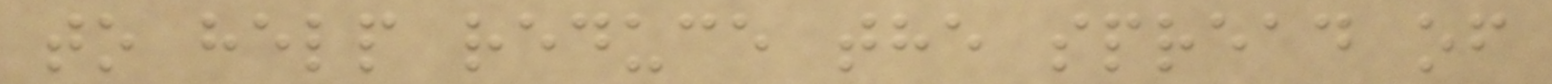to help reduce the spread of
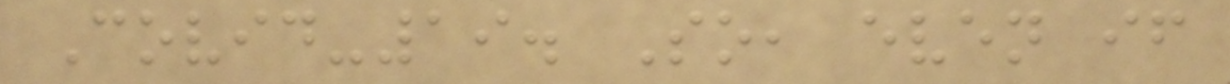Covid-19. So, even if
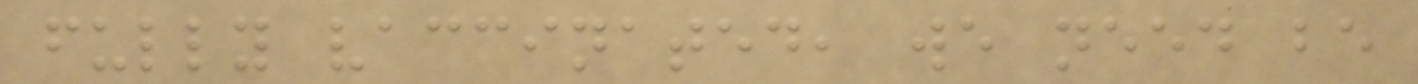fully vaccinated, we need be
